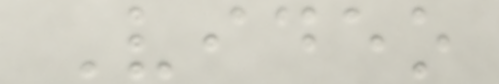Video
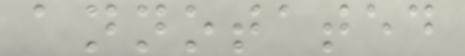annotated
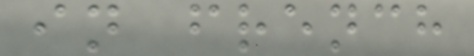in french
